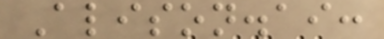Alison.ai:
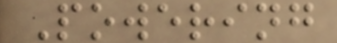Powering
